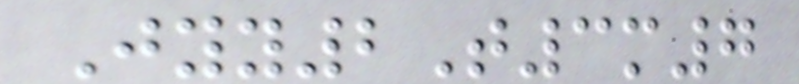Jyy2T3m7
